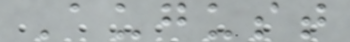August
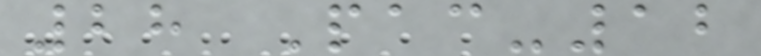28 Pac-12
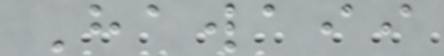Hawaii
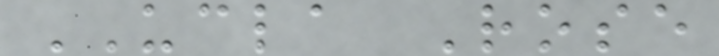UCLA Rose
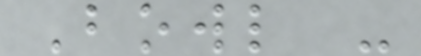Bowl -
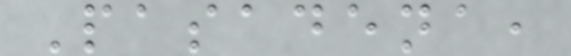Pasadena,
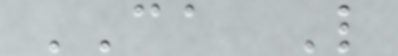CA L
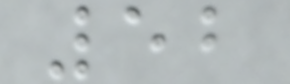52
